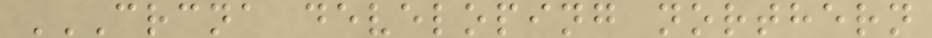CRCNA DEVELOPING NORTHERN
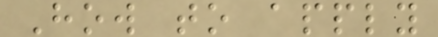How to apply
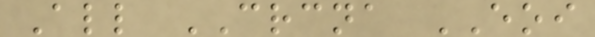All CRCNA EOI
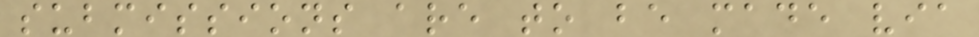submissions are to be made via
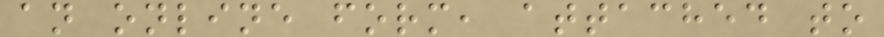an online form, attached to
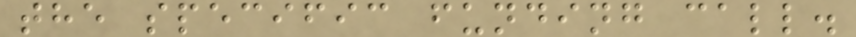the specific funding call.
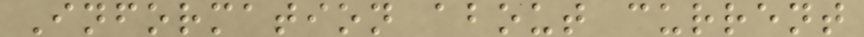Information about current
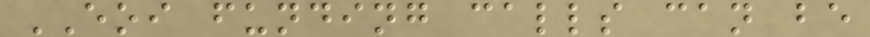EOI funding calls can be
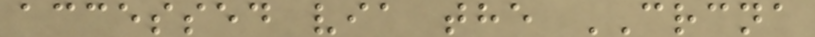accessed via the CRCNA
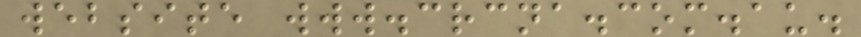website www.crcna.com.au.
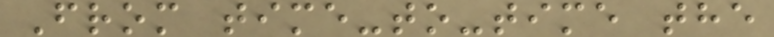From time-to-time the
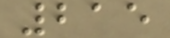215
